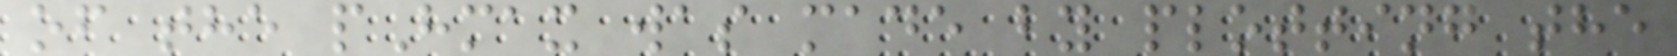of the pHmax was made by plotting the
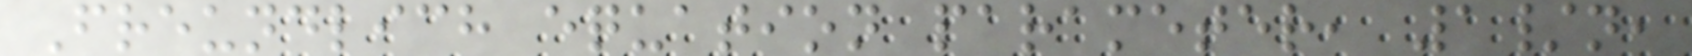Freundlich equation parameter, 1/n,
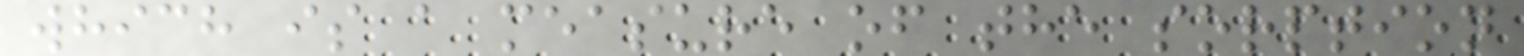which is a measure of the sorption
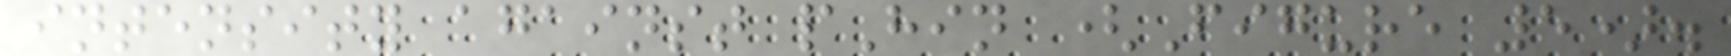intensity against pHin (Figure 5).
